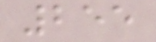255
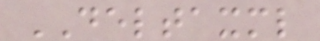DELTAXML
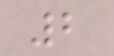2
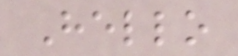Hello
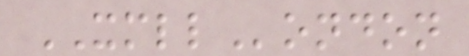XMLLondon
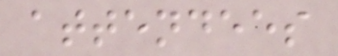attendees
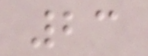23
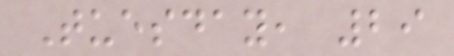Tuesday, 29
